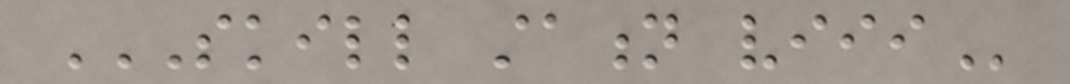SKILL STATION VIII
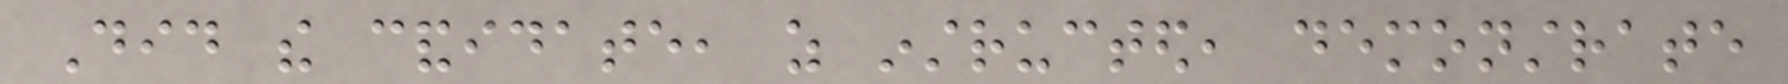Did the candidate, as instructed, demonstrate
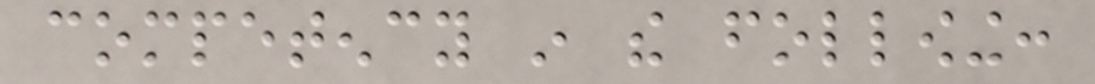competency in the following:
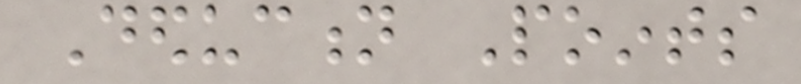Deduction Points
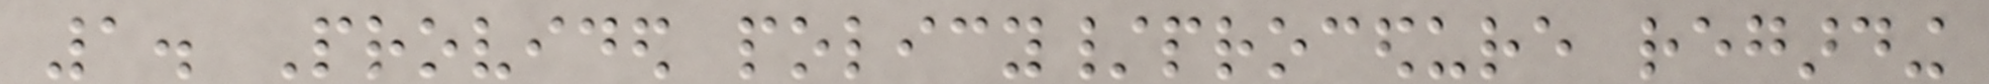1. Provided policy/procedure regarding
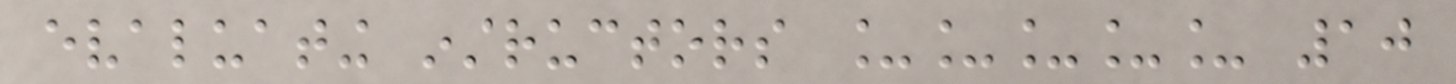evaluating instructors _____ 10
